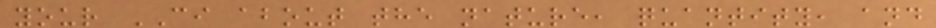your CI about the nature, quantity, and
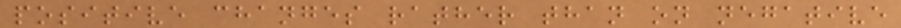positive changes rather than on negative
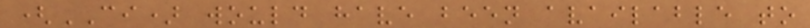(CI) would have been available to
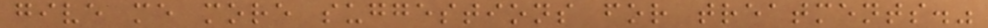give me more suggestions for treatments."
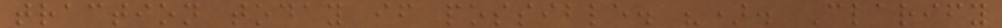traction today if possible. "). Clarify
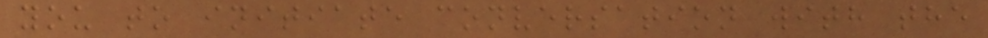you to initiate conversation with the
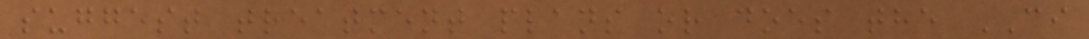suggest treatment plans or does the CI
